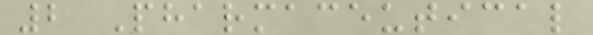2 Pharmaceutical
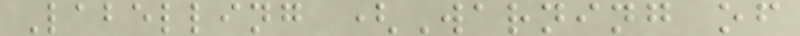Labelling (Warning of
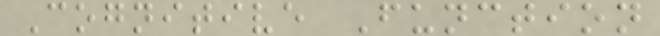Cognitive Function
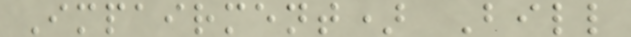Impairment) Bill
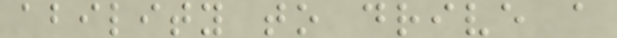ability to drive a
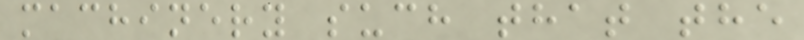machinery such that the
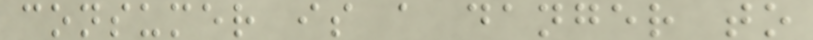consumer is a danger to
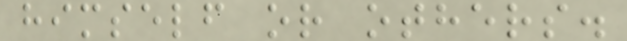himself or others.
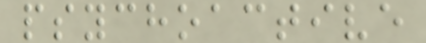psychoactive
